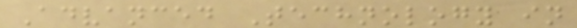Advanced Technology in
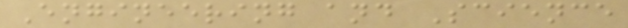Engineering and Science
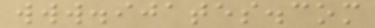www.ijates.com
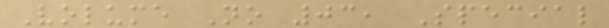Volume No 03, Special
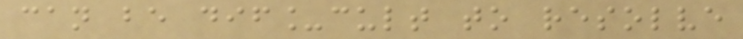can be dif_cult to resolve
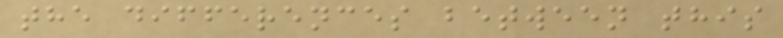the differences between this
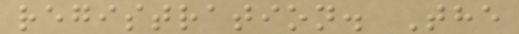registration. The
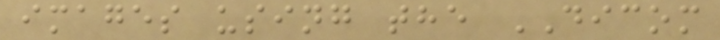images using the DICOM
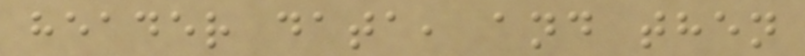header data, and then
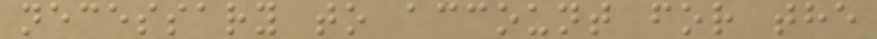necessary to account for the
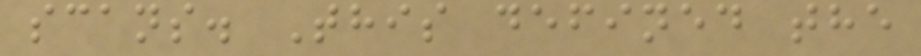scans. This defined the
